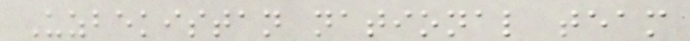Uzbekistan national team
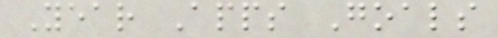Year Apps Goals
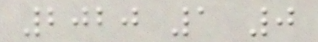2020 1 0
